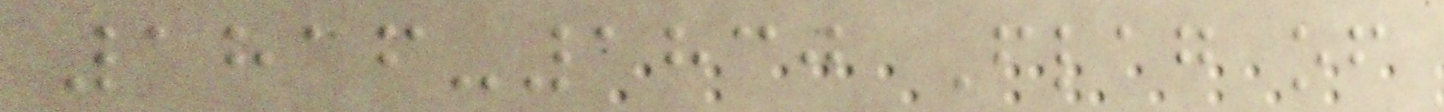1816-1830 Flag of
